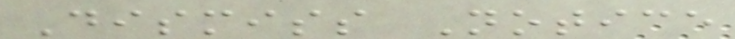Dismiss Notice
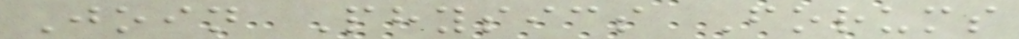Join Physics Forums
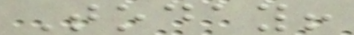Today!
